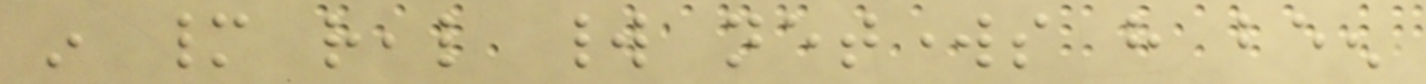in many real world networks have been
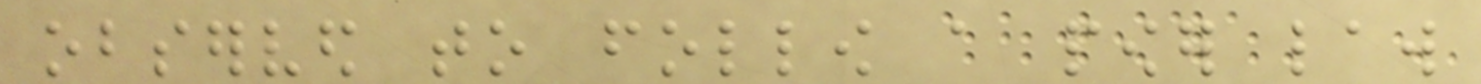observed to follow a power law
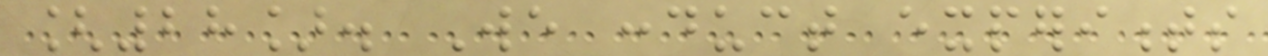[28]. We conduct experiments
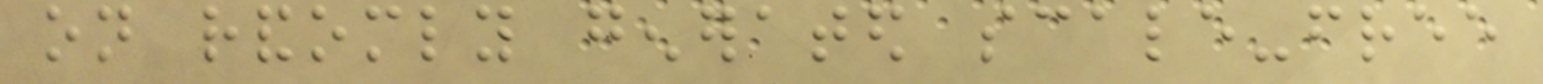on randomly generated scale-free
